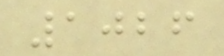1026
